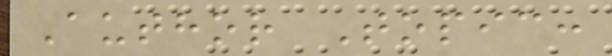Author Topic:
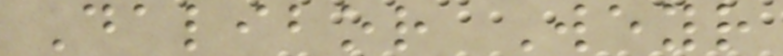Dalibor Weyr
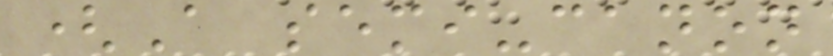(A semi-canon
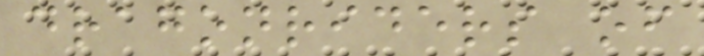dragonriders of
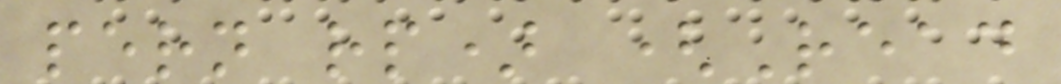pern rp) (Read
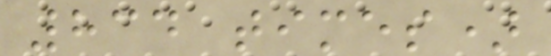834 times)
